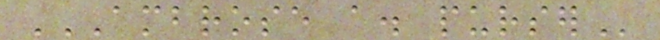AMBROSE A. PURSER
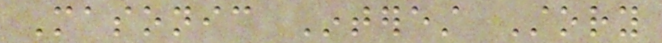Masonic Interest Story
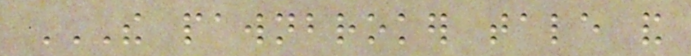THE PAWNBROKER TALE AND
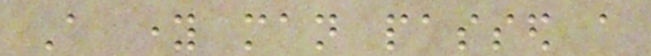A young man passed a
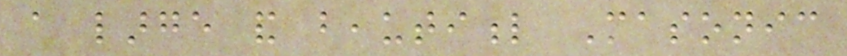a large and beautiful Masonic
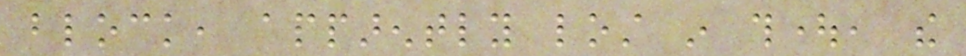block, apparently lost in thought, the
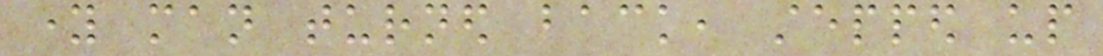young man turned back, stepped up
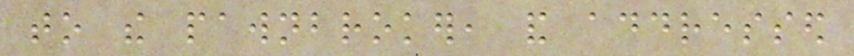to the pawnbroker, and addressed
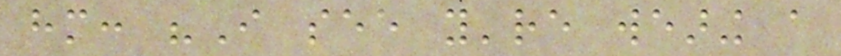him: "I see you're wearing a
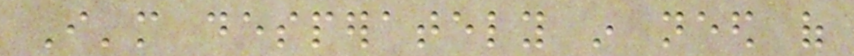I'm desperately in need of
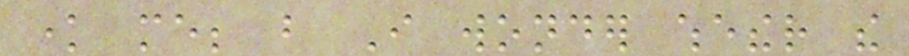know me; but I wonder whether the
